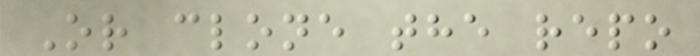Or clone the repo
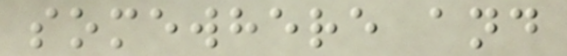somewhere and
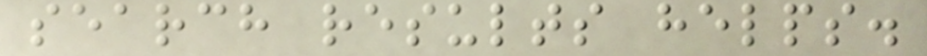search results helps.
